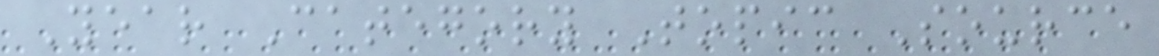Year Category Topic Source
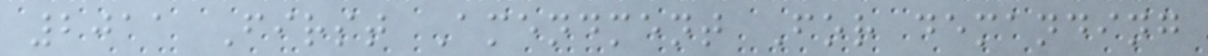2011 First Amendment For demanding
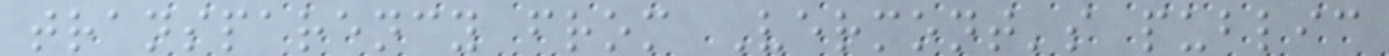transparency from Vermont's public
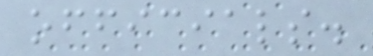officials.
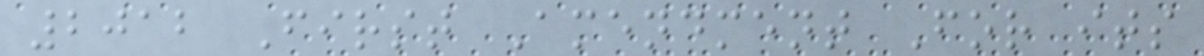2012 First Amendment For its
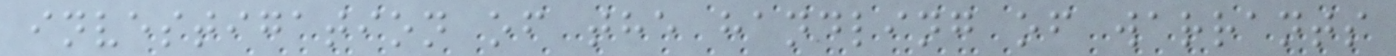investigation of the handling of warrants
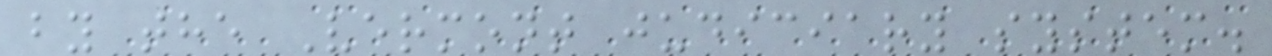by the Vermont judiciary system.
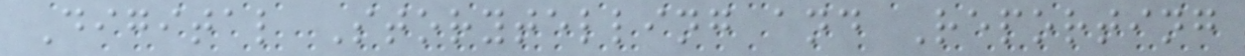Digital Storytelling and Reporting
